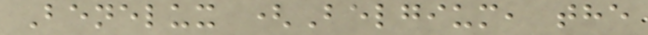Benelux (Belgium, the
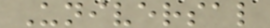Universal
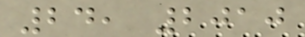24, 2010
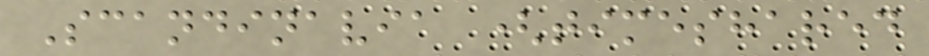Scandinavia (timeshared
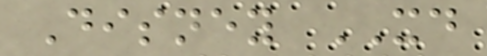Disney XD
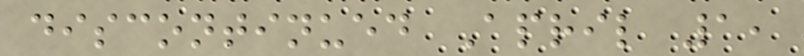discontinued April 1,
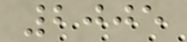2005
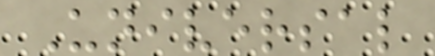Universal
